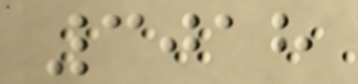3018
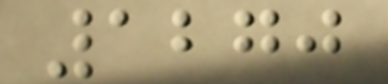1270
